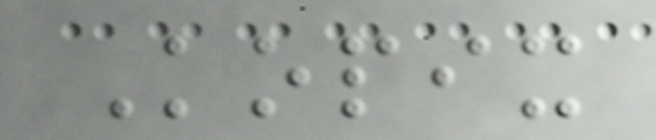Kopix
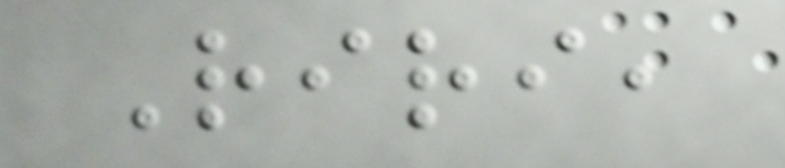Riri,
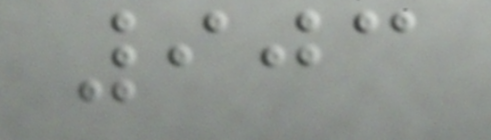903
